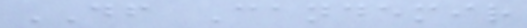DF Candemir
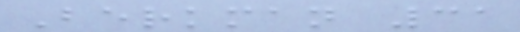Berkman 31
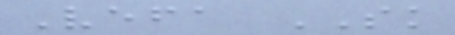Vefa SK
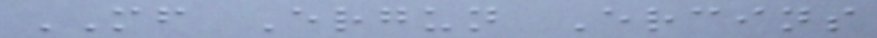MF Ergun Ercins
